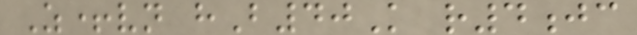Z+vn hB40K r4jc
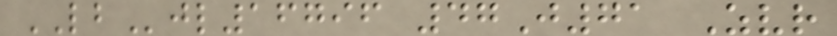LBjl16796 47J71 Zvr
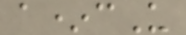a*cU
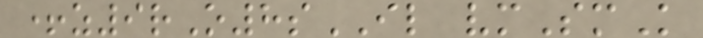+z9rO8sIL vmSmK
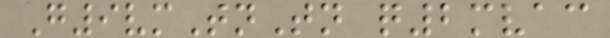G9vmTnTn q2mvac
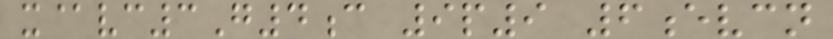x@vc3G4c 9p9 6evcn
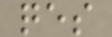qes
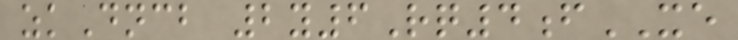zkDncb 2y6Rq4fXE
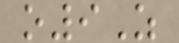o9Z
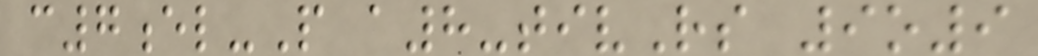c7el-P a8-tivRs 9o9
